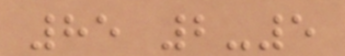85 2-5
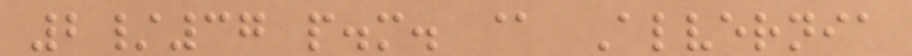2/37 p.m. @ Alvernia
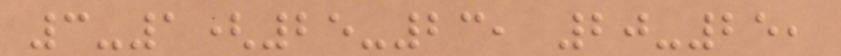3-1(25-23, 20-25,
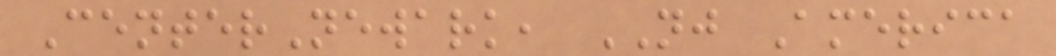CenterNewark, NJ America
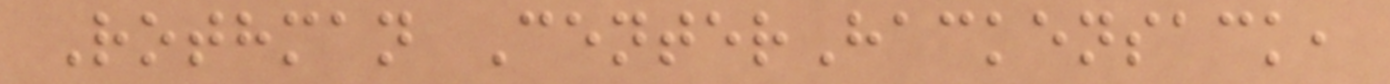Rothman CenterHackensack,
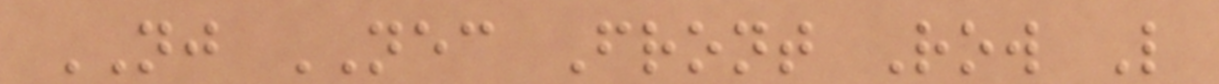NJ NEC Front Row L
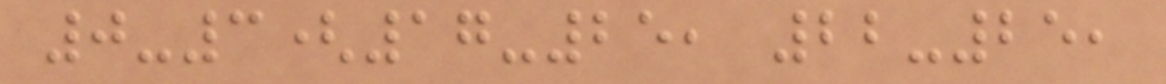0-3(17-25, 22-25,
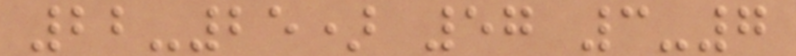22-25) 57 3-7
